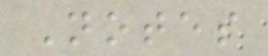Notes
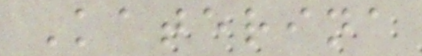Katerina
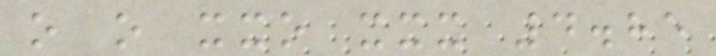o o xxo xxx 4.85
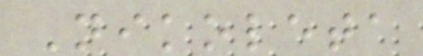Nikoleta
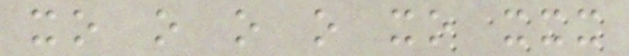xo o o o xo xxx
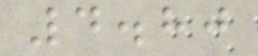4.80
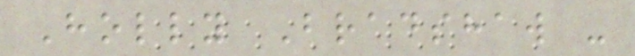Holly Bradshaw -
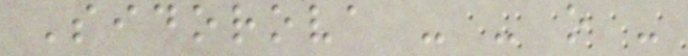Sidorova - - o -
